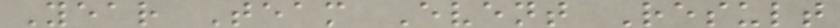Year Team Event Result
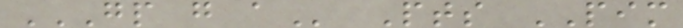GP G A Pts PIM
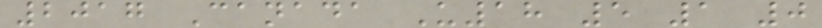2017 Canada U18 5 1 0
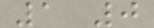1 0
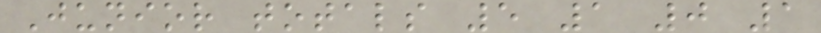Junior totals 5 1 0 1
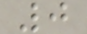0
